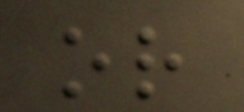or
